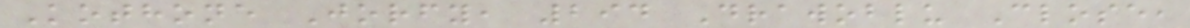Kothone Jorfy, 294 Drawoblu Close,
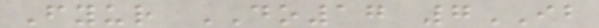Fyur DO17 7IB
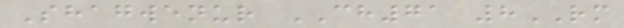Shagwenur CH71 8RM
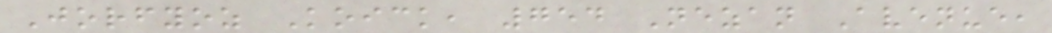Jorfyoz Koick, 754 Nezan Avenue,
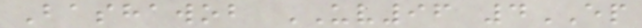Bashawob UV96 4EP
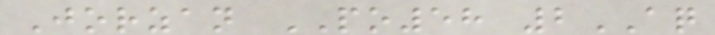Jorzan PO58 2AQ
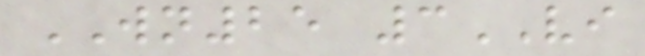WN25 3VI
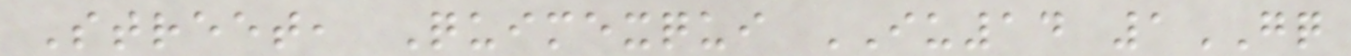Street, Quimexqui IU14 1GQ
